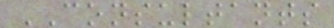CONSULTANTS
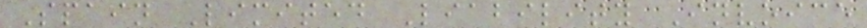Spain Limited Liability Invoice
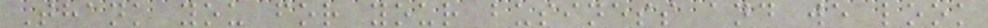Thank you for your business and we look
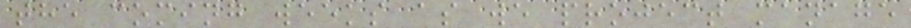the coming weeks as we project manage
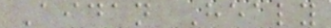Aidan Healy
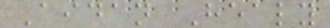Aidan Healy
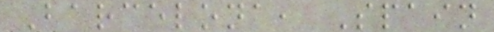Barcelona, Spain
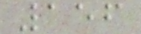156
